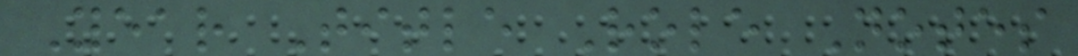Year Title Role Notes
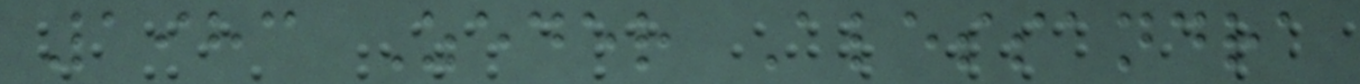1983 Zeder Alessandra
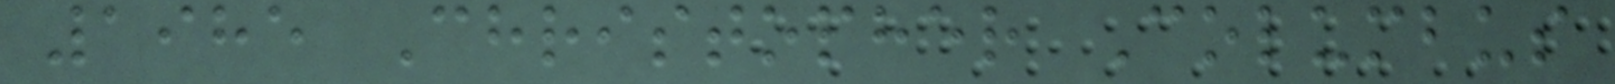1985 Christopher Columbus
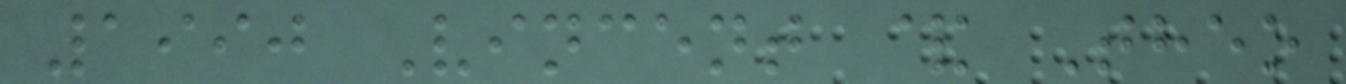1990 Vincent & Theo
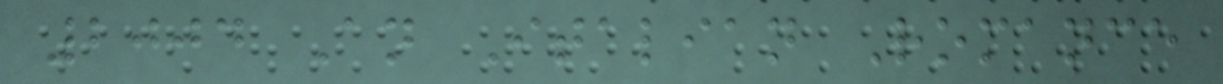2004 An Italian Romance
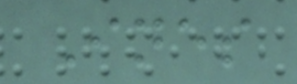Ines
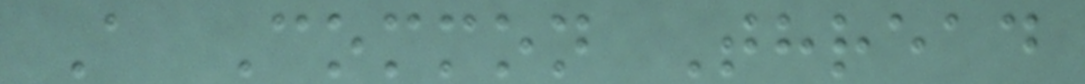A Common Thread
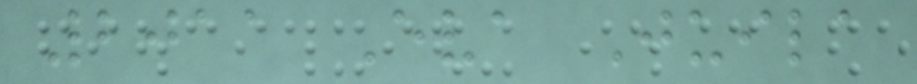2011 Eva Juila
